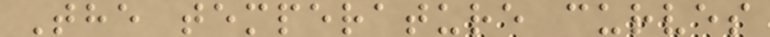The temperature curves
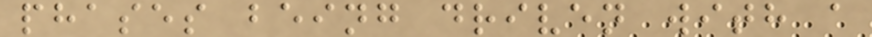phases being driven with a
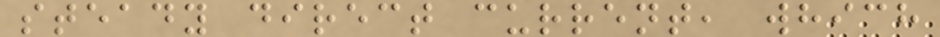steady direct current, which
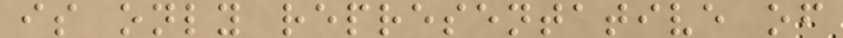is only representative of
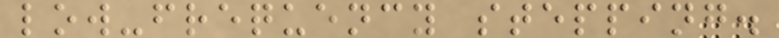low-frequency stepping.
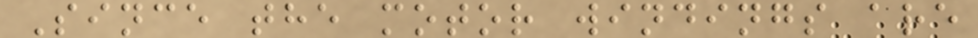Since the motor windings are
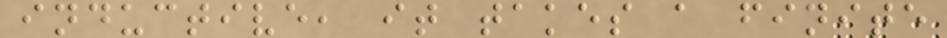inductive, it takes a finite
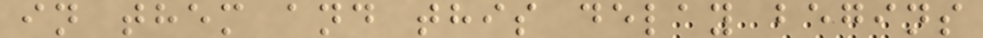in them and this delay begins
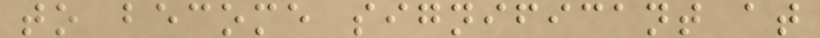to become significant at
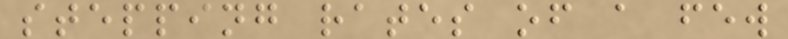stepping rates of a few
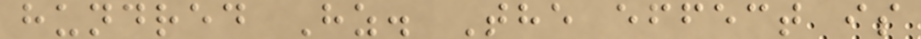hundred Hz. The effect is
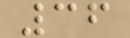36
